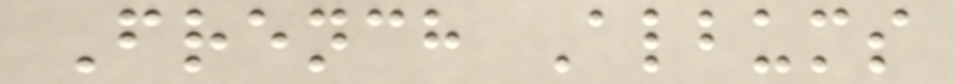French Albums
